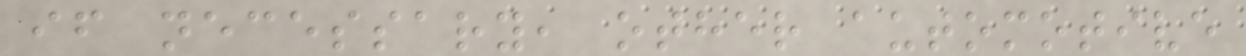if necessary, other automotive
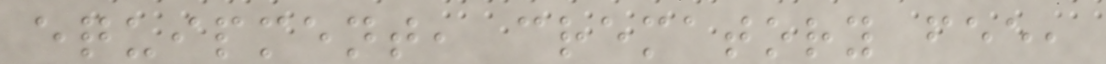equipment, crematory fee,
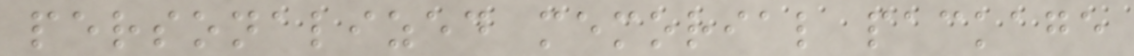personalized memorial package
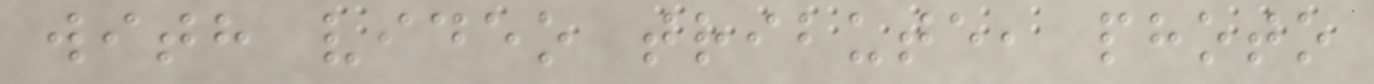with video tribute, photo
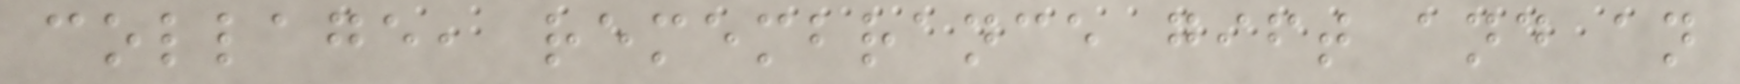collage, remembrance gift and an
